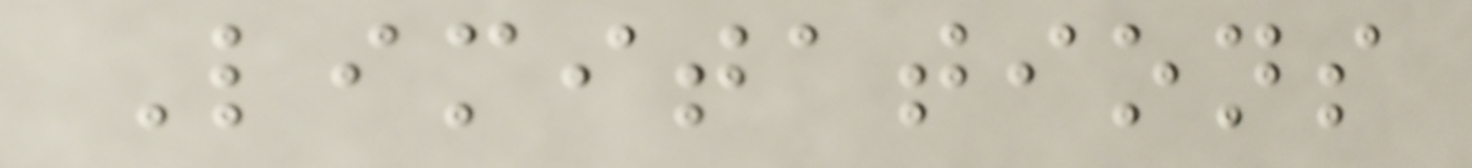Limitations
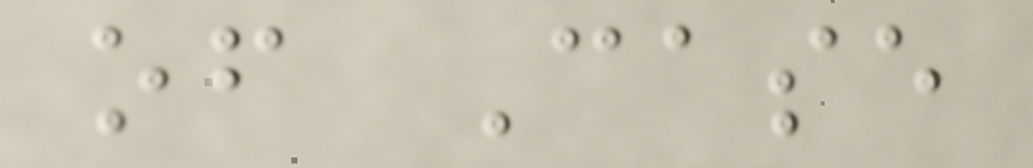of Case
